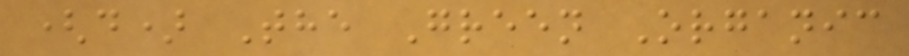(d) The Green Organic
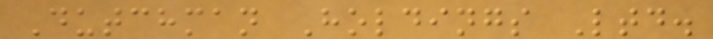Dutchman Holdings Ltd.
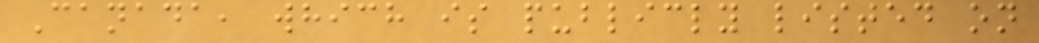Canada, which is publicly listed on
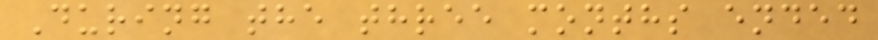During the three months ended
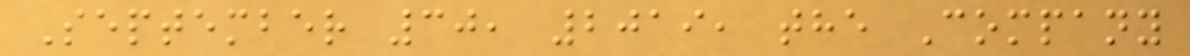September 30, 2019, the Company
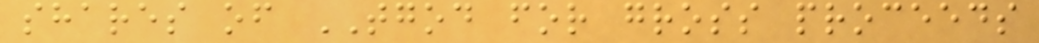shares of TGOD for gross proceeds
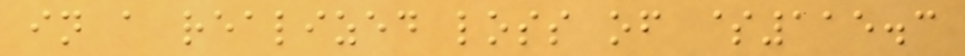in a realized loss of $115.3
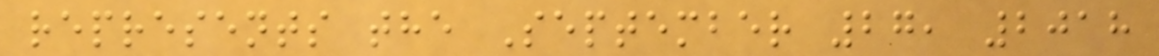represents the September 27, 2018
